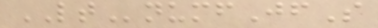LTnumfJfS
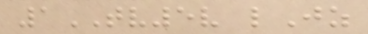1TV5v lJz
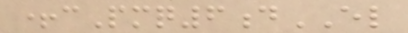+cPmq6dEL
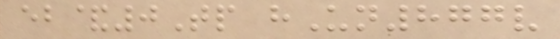eb&0Tp hUn877v
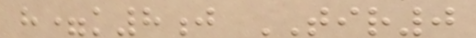h=k8j TIR0
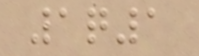1q1
